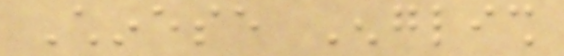Chinese English
